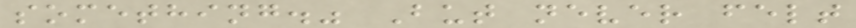something." But never felt
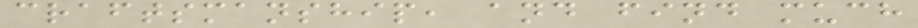craftsmanship, and find much
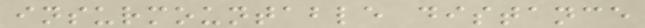insurmountable distance
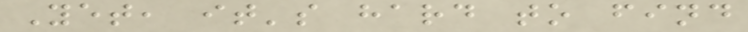Yet, it's hard to find
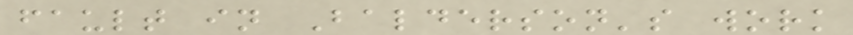fault in Balderson's work
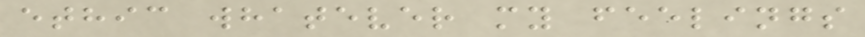ethic whatever my feelings
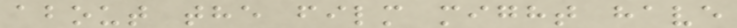about the film might have
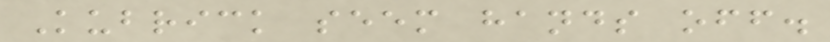Kubrick seem hands off.
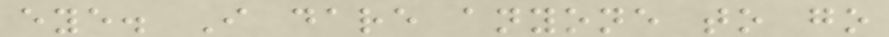eye. I dare anyone to go
